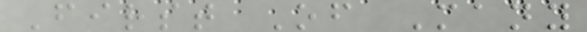First Of Many
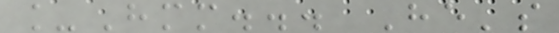_Hmm... He's
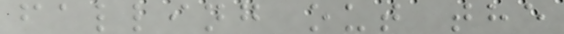falling out the
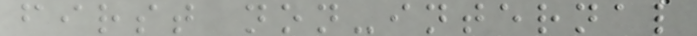first non-internal
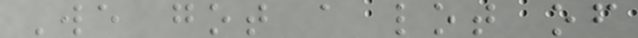We got a lot of
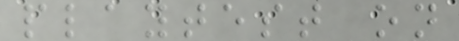playtest on
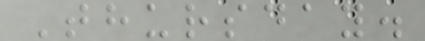Thursday.
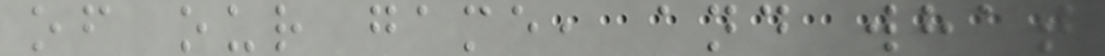of our game, and what
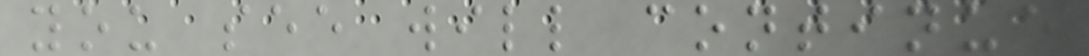you see will continue
